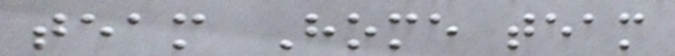team Home team
